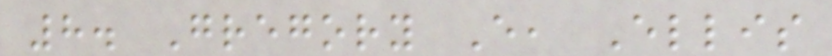8. Gregory E, Ellis
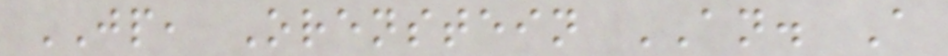JP, Orenstein AN. A
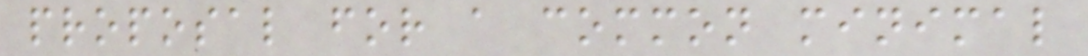proposal for a common minimal
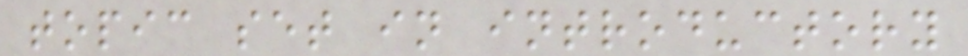topic set in introductory
